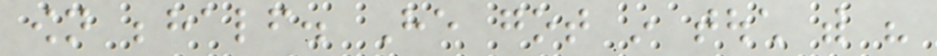own behalf. He got in touch with his
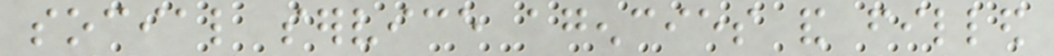social service agencies and filled
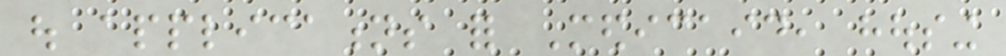out applications for Medicaid, housing
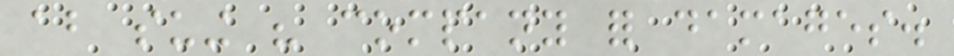about suing his company for damages.
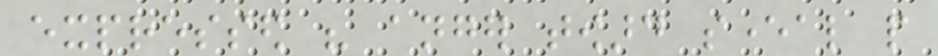expressed his anger toward several people
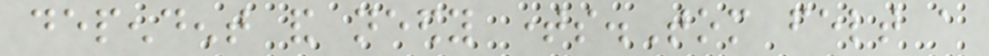dependent and needy times.Tom felt a
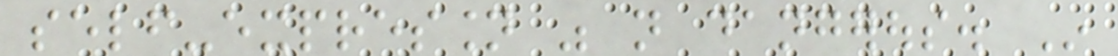self-expression was not dangerous. In
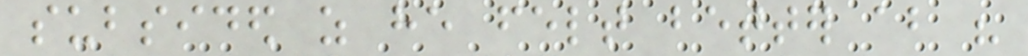subsided as he felt better about his
